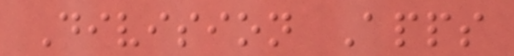Division Apps
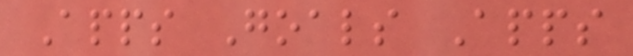Apps Goals Apps
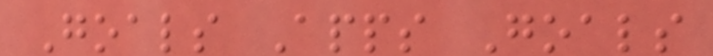Goals Apps Goals
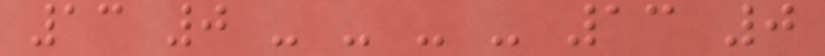13 0 - - - - 13 0
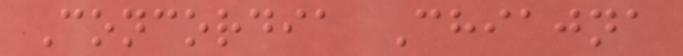Concordia Chiajna
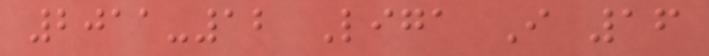2011-12 Liga I 16
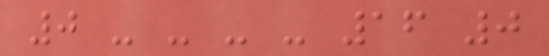0 - - - - 16 0
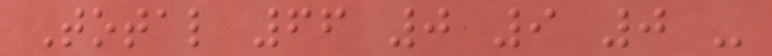Total 66 0 9 0 -
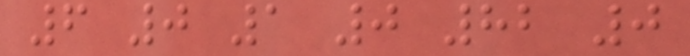6 0 1 0 82 0
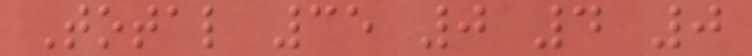Total 35 0 4 0
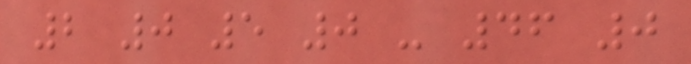2 0 5 0 - 46 0
